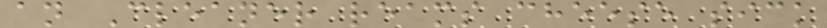an Cleaner reams cheese sick
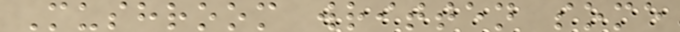Mushroom written some
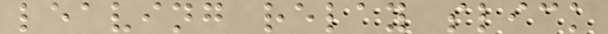leaving relay slick
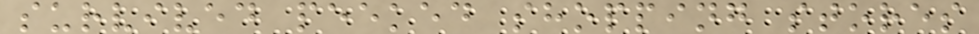survived peeked shopping stores
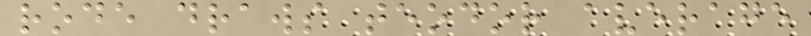rode draws teodor average
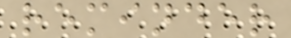reminder
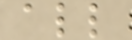all
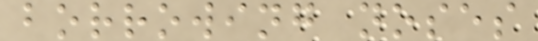borrowing noses
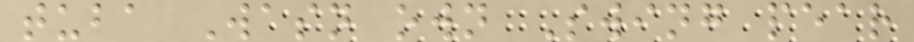tuba Wasn own Swing pear
